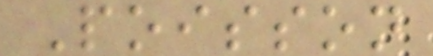Poisson
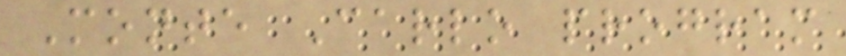Monte Carlo program
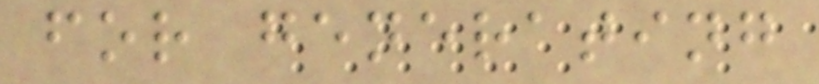for generating
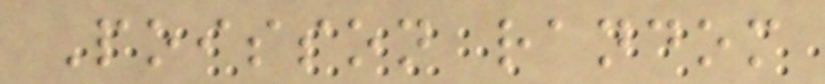Poisson random
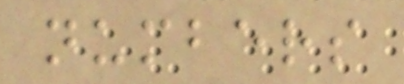numbers
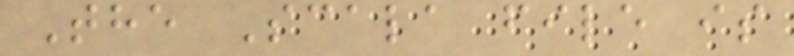The Scala file is
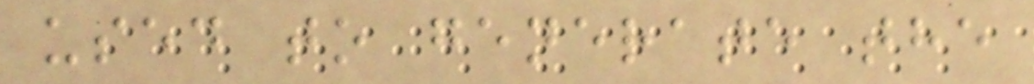used to generate the
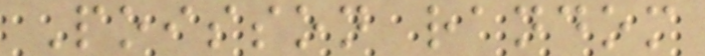Poisson random
